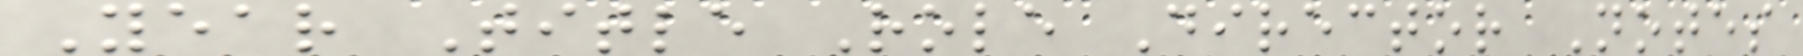Year Title Role Director Notes
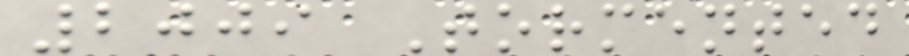2009 Tormented
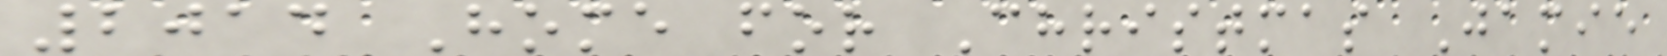2014 Home for Christmas Jamie
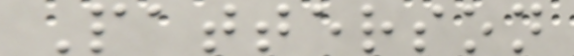Patterson
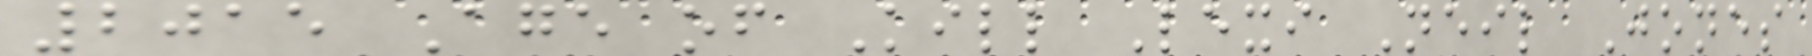2015 Age of Kill Lexi Neil Jones
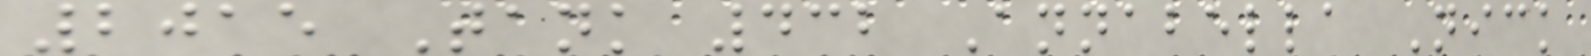2015 Tank 432 Annabella Nick
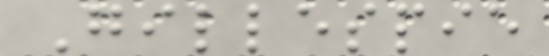Gillespie
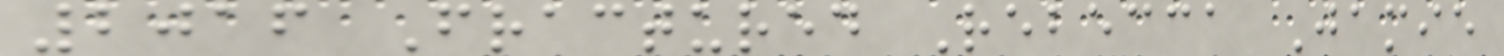2016 Fractured Rebecca Jamie
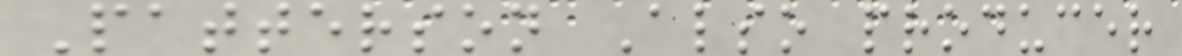Patterson Also producer
